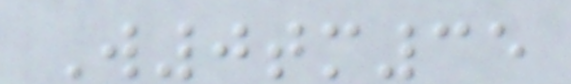W0tm35
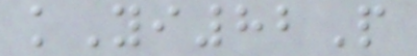kYi82P
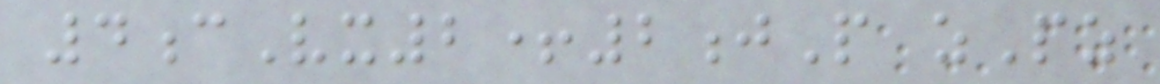4cVx2+2jP zPz
